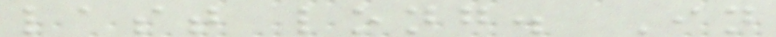last long. In
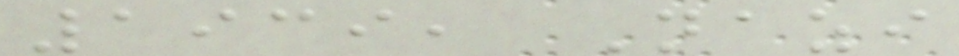1939, Nazi
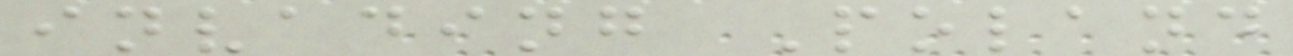invading Poland
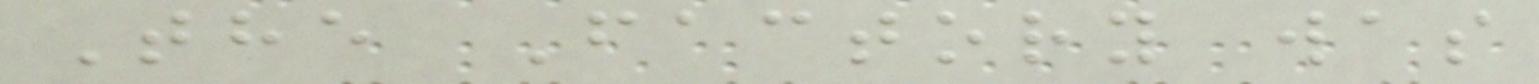The Factory was
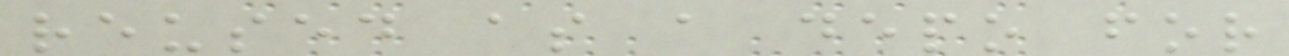reused as a depo for
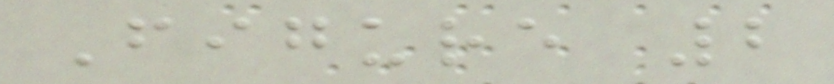Figure 2
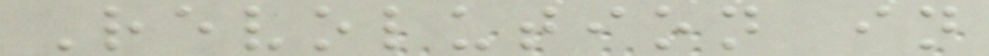Revolution in
